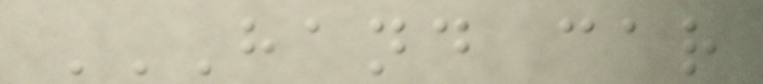HAND CAR
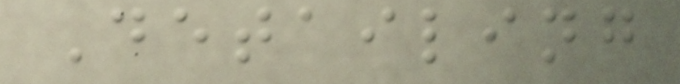Detailing
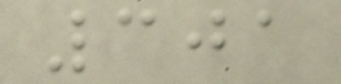301
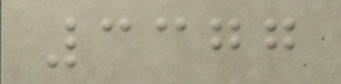3377
